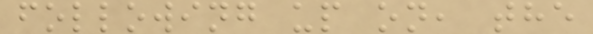following up on, the
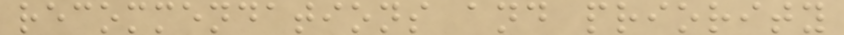recommendations and priority
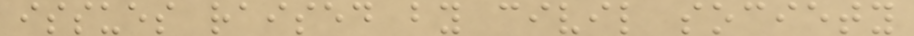issues raised by civil society
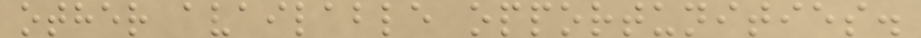other available opportunities.
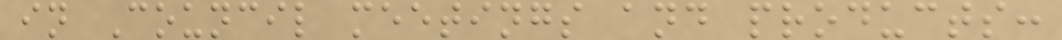in Council meetings and products:
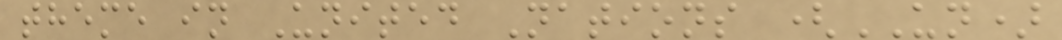theme in United Nations (UN)
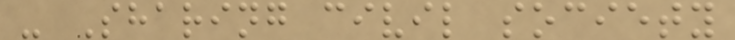- Sharing civil society
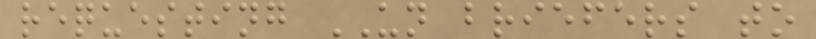requesting UN briefers to
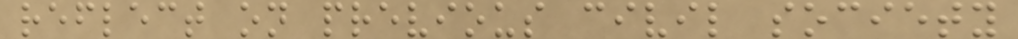reflect on previous civil society
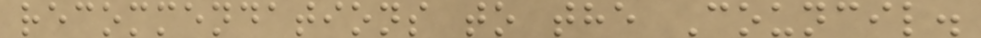recommendations to the Council.
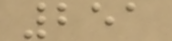251
